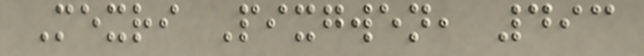Mexri Pixgwen, 493
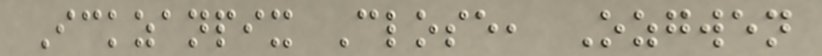Ickzanpix Close, Ozgwen
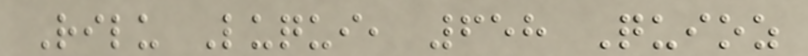Rilu Luqui, 658 Quioz
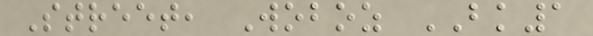Street, Woboz BK1
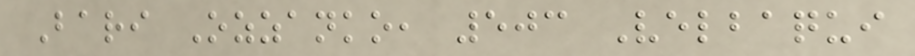Bari Ozzanko, 503 Velbaqui
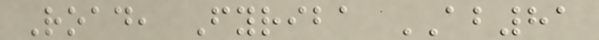Road, Fyriba AB81
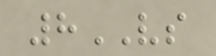8VS
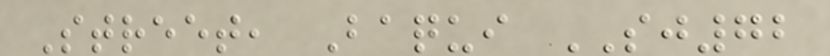Street, Baqui SJ72
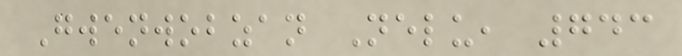Gwenwobzan Nelu, 743
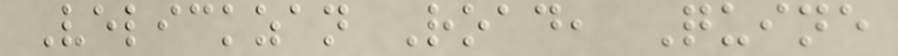Velickzan Road, Quine
